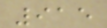915
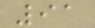91
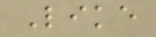Like
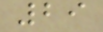29
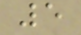5
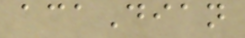acaDian
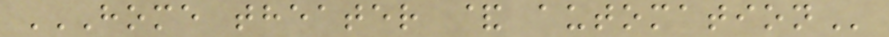HOME THEATER & AUTOMATION
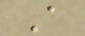A
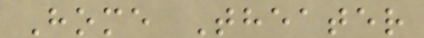Home Theater
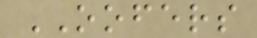OOFERS
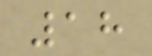18
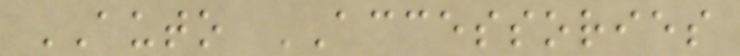AUTO ACCESSORIES
